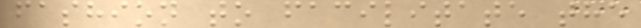fashion to facilitate the
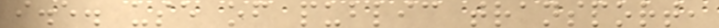i.e. use of public transport,
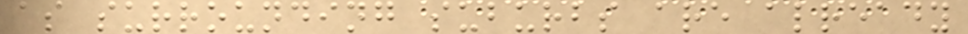as surrounding suburbs are already
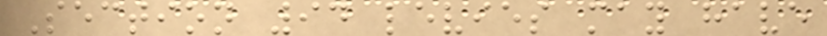Section 94 levies may have
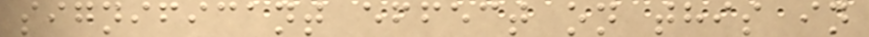significant effect on this in
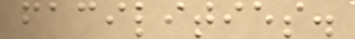facilities.
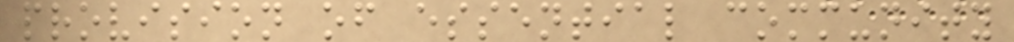provision of essential community
